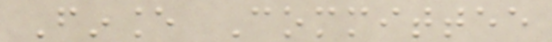Finance Committee
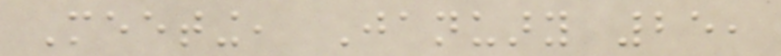Meeting, January 25,
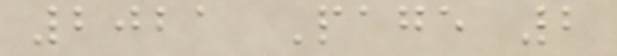2021 Page 2
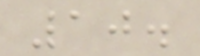10.
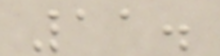11.
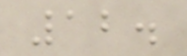12.
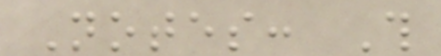Notes: This
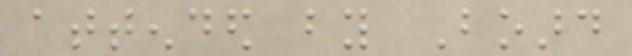attended by Board
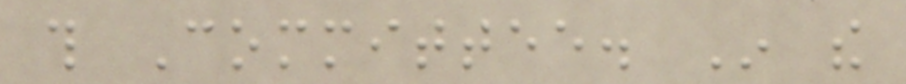this Committee. In the
